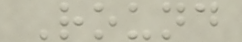Round
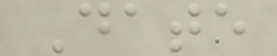Date
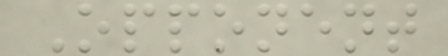Opponent
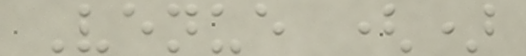Venue ()
